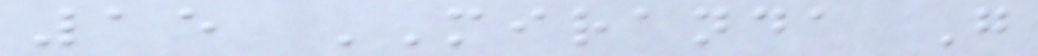15 MIRANDA G
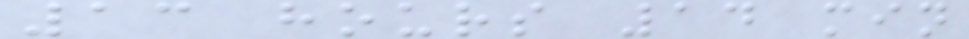13 hours 14 min
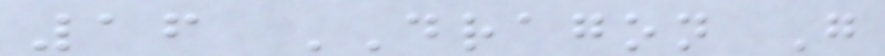16 DRAGON G
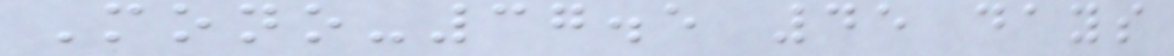Mono-37.5 45 days
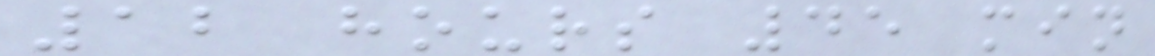12 hours 45 min
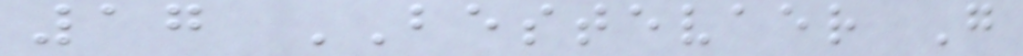17 BESTEVAER G
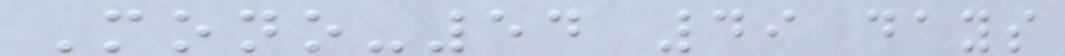Mono-54 49 days
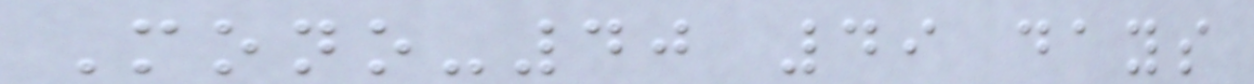Mono-40 49 days
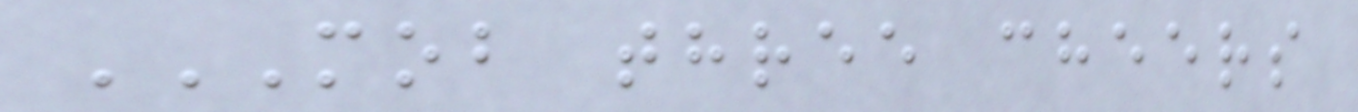MOB THREE CHEERS
